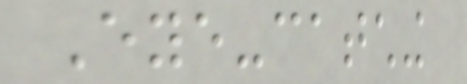Eye-catching
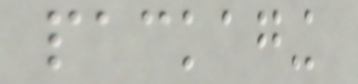packaging
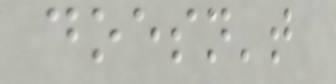doesn't
